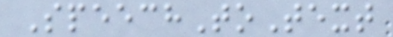SpeechToText
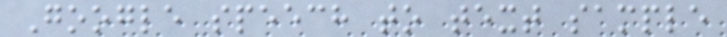Google speech to text sample
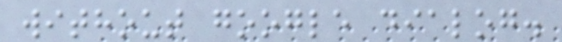without google dialog.
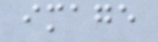image
